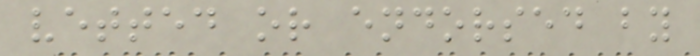vetted or endorsed by
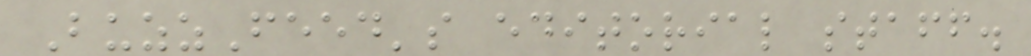BuzzFeed's editorial staff.
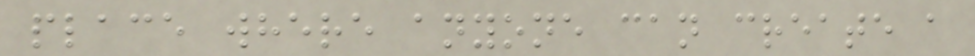place where anyone can create a
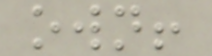own!
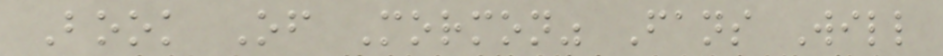Book Of Mormon" Fans Will
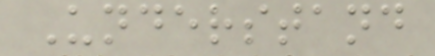Understand
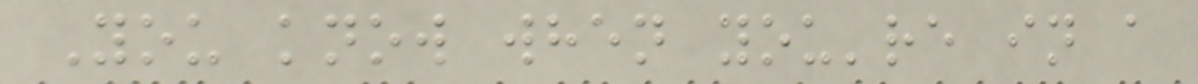You know when you're in a
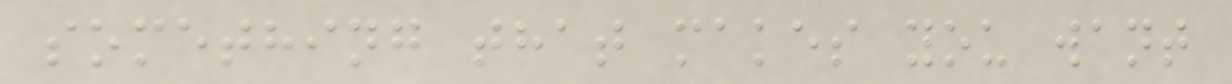something that makes you want
